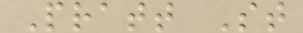Pratt St
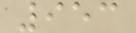953
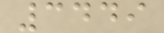3449
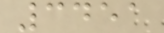3451
